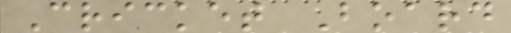Cricket Board
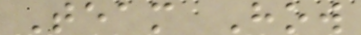Team How
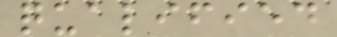qualified
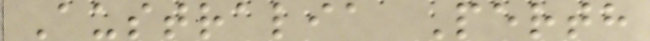Australia Perth
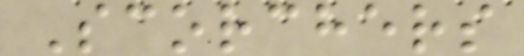Scorchers
